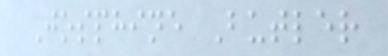Josphine Butler
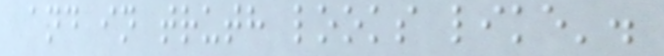and in truth looks like'.
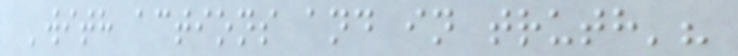'with actions and in truth'?
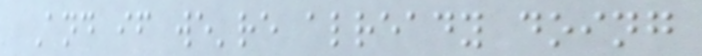And if we're already doing
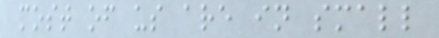most of us are in small
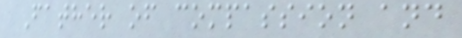Father of compassion and
